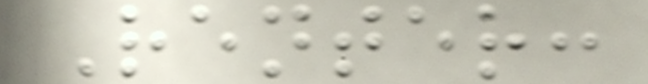Renter:
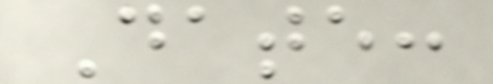Date:
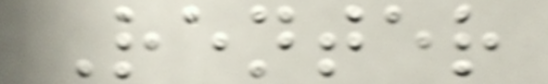Renter
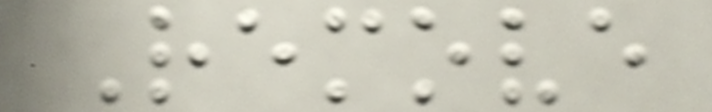Remove
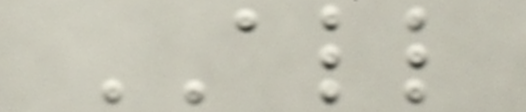ALL
